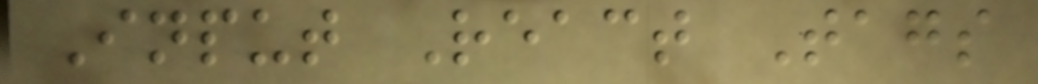Input React Tags
